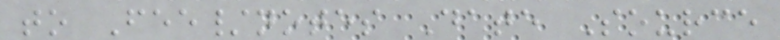to Fee/notes Date Source
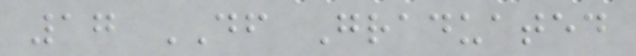17 DF Graduated
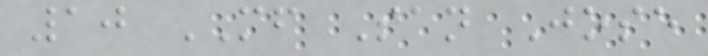10 MF San Jose
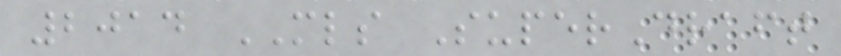2014 MLS SuperDraft
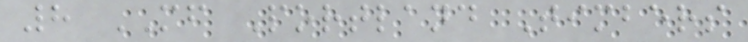8 MF Portland Timbers
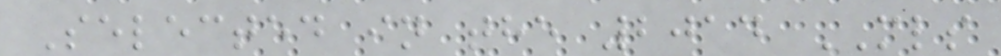Selected in the 2014 MLS
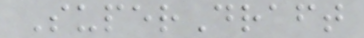SuperDraft
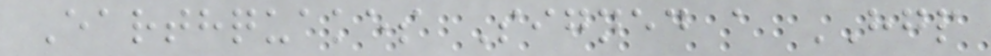Earthquakes Signed a HGP
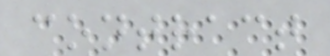contract
